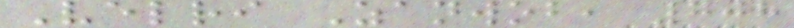Velri Zanwob, 708
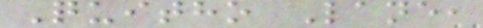Quitho Lane,
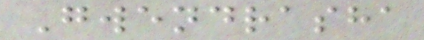Gwendrasha
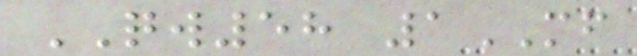QW58 1MF
